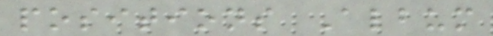positions Album
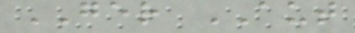GER AUT
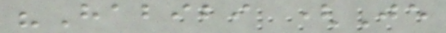"Habibi (Je
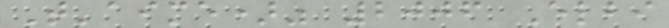T'aime)" 2006 Elbi
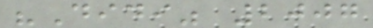"Didi" 2007
